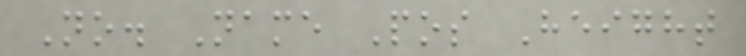No. Name Pos Height
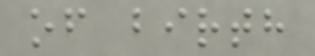of birth
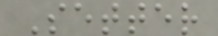Setter
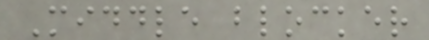Middle blocker
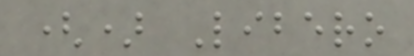() Libero
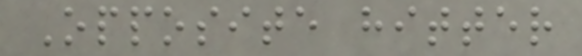Opposite hitter
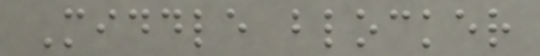Middle blocker
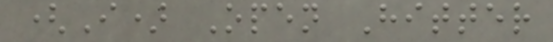(I) Open Hitter
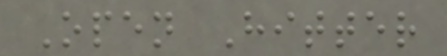Open Hitter
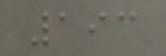193
